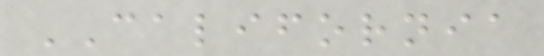CALIFORNIA
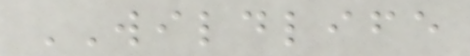WILDLIFE
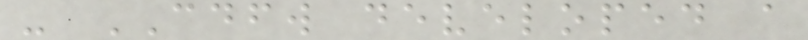- CDFW developed a
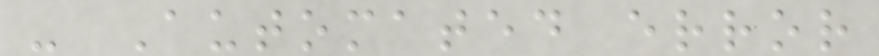- Automated error
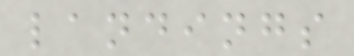landings
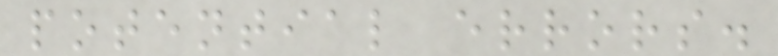potential errors.
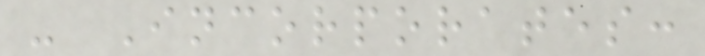- Incorporates:
